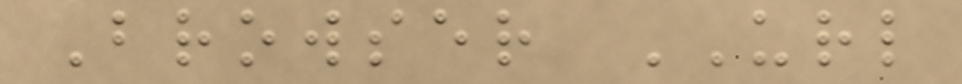Browser URL
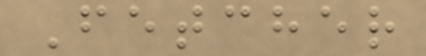Fetcher
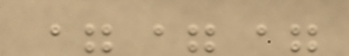===
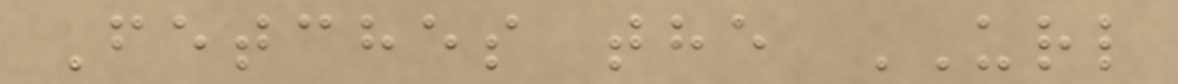Fetches the URL
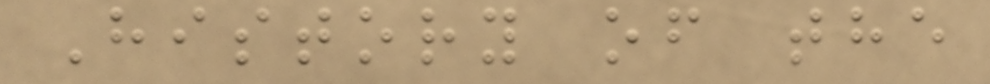History of the
